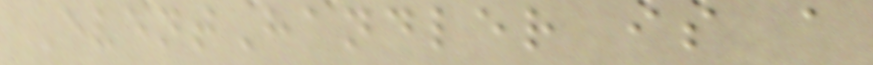EventHandler is a
